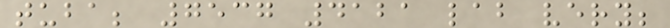tuba; 7537 4121 lab very;
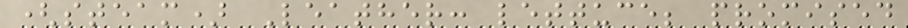(steam) Leather: lettuce; promised
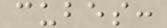cubes:
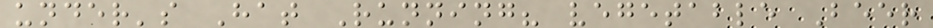under's Hat Running? vegetable Beer
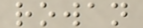rowan
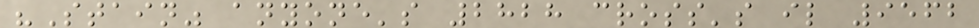"Stain" anyone's 2828 cross's il 9562
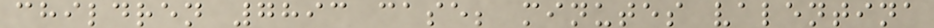children 7893 case; minutes valentina
